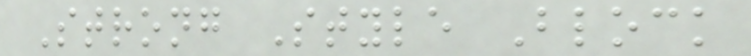Strong Style Block
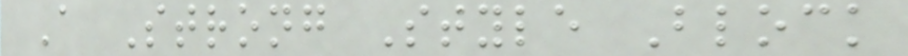A Strong Style Block
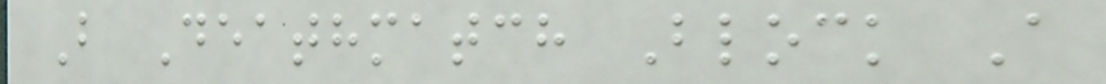B Deathmatch Block A
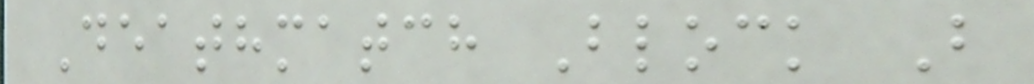Deathmatch Block B
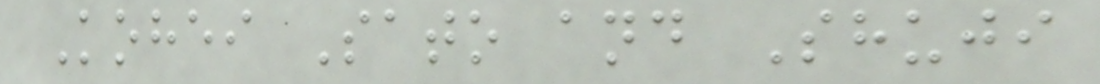Kohei Sato and Shuji
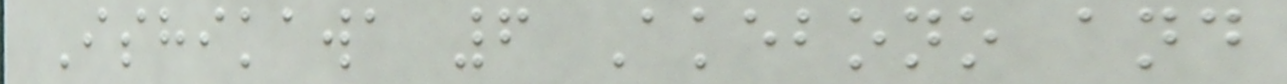Ishikawa 6 Akebono and
